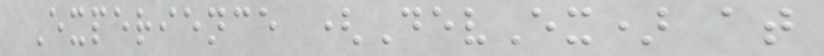Experience (DevEx) at
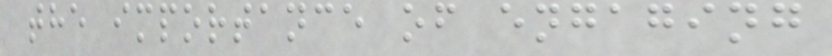the importance of engaging
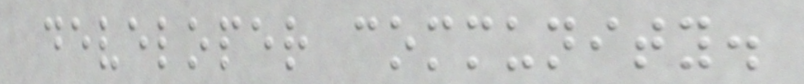developer community.
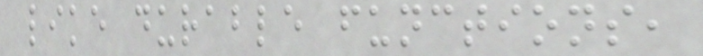like durable functions,
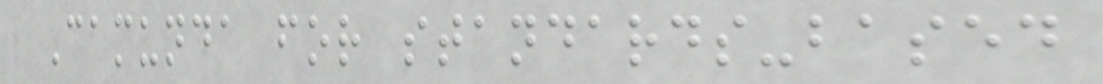Camunda for standards-based
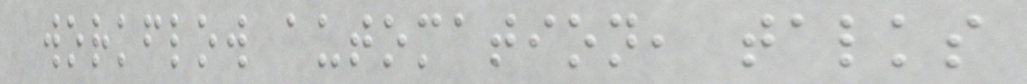workflow automation, talks
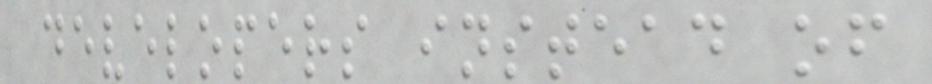developers instead of
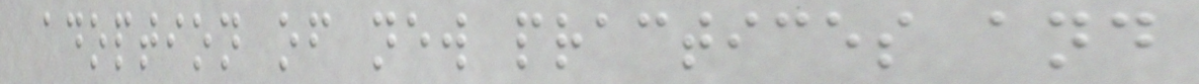adoption of new practices and
